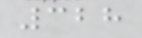328
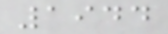1944
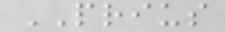PRIUS
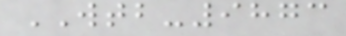WTB-9873
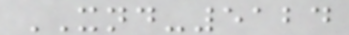XND-5124
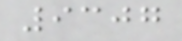9307
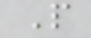P
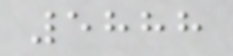5888
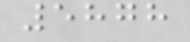5878
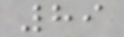89
